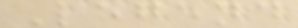Legend
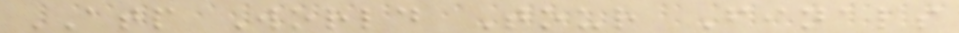ATP World Tour Finals
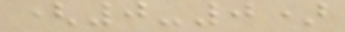(0-0)
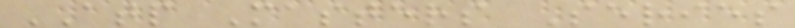ATP Masters Series
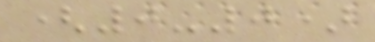(0-0)
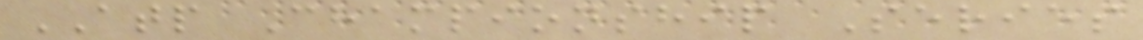ATP Championship Series
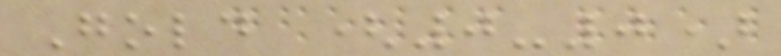Gold (0-0)
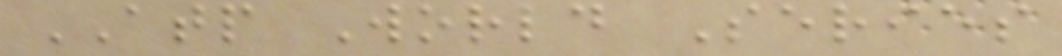ATP World Series
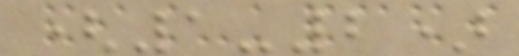(1-2)
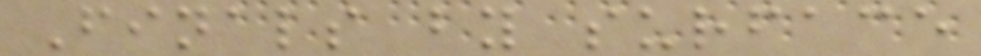Finals by surface
